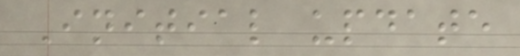Initial update
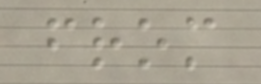from
